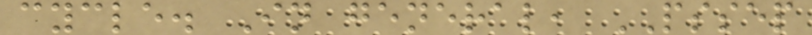cycle. In general, PSSEP
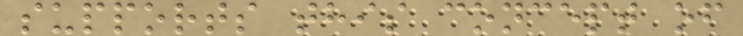supports this concept of
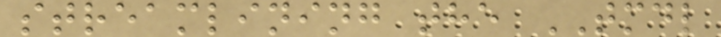streamlining the TMDL
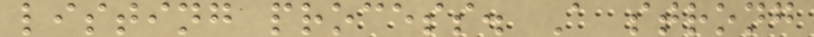listing process. A strong
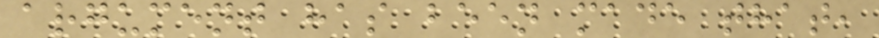argument has been made that,
